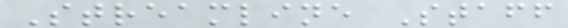Streamline Staff
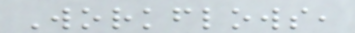Workflows,
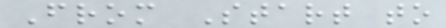From Start to
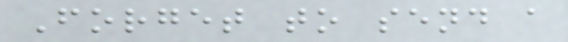Forget to send a
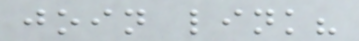join link?
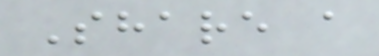Share a
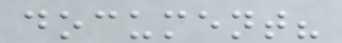document?
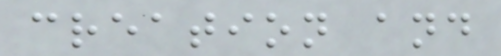creation and
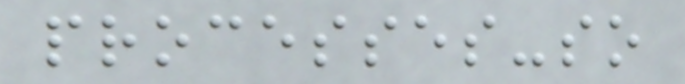processes-so
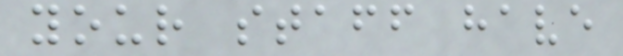your staff have
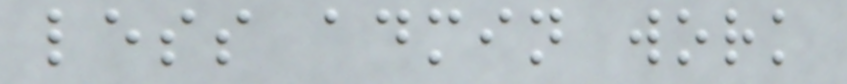less admin work
